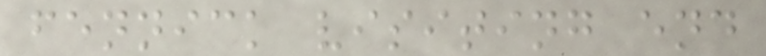fennick visiting end
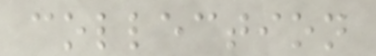collection
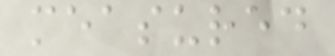measured
